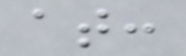at:
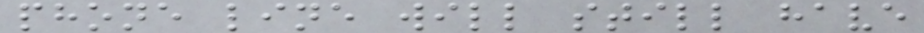phone line will still have
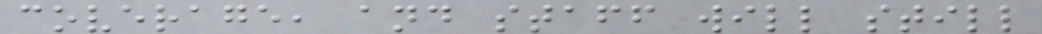coverage, and staff will still
